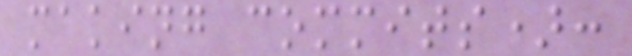making commits):
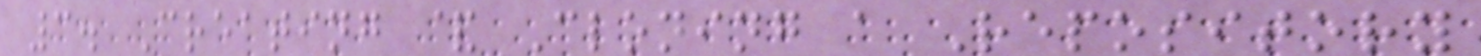3. Creating & Cloning a Repository
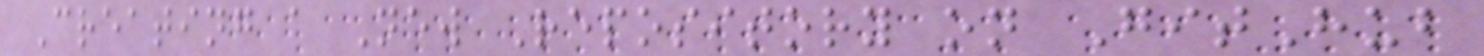Creating a New Repository on GitHub
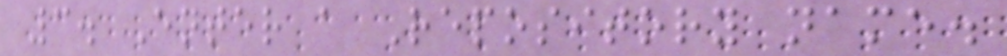3. Enter a Repository name.
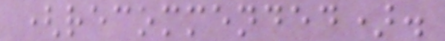(recommended).
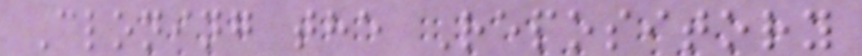Cloning the Repository
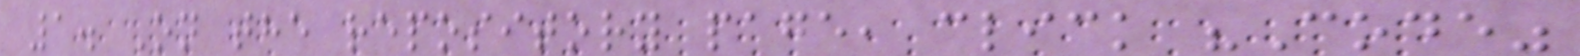1. On the repository page, click "Code"
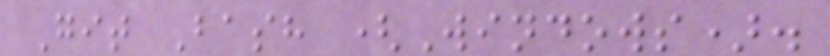Git Bash (Windows).
